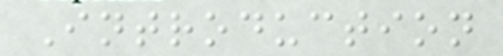Introduction
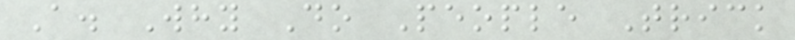A. Why Do People Trick
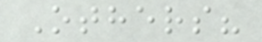Others?
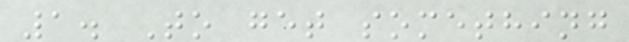1. To get something
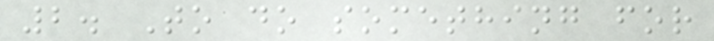2. To do something for
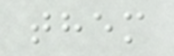them
